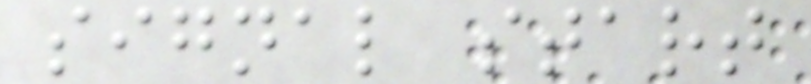signal start
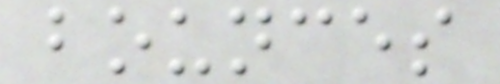bounces
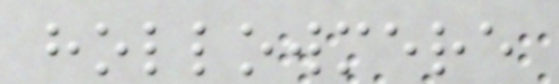hollowmere
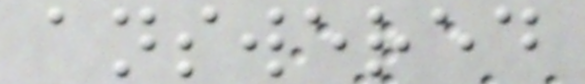answered
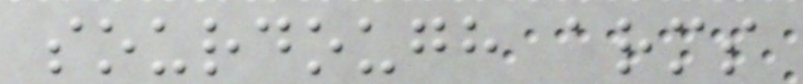sourdough arms
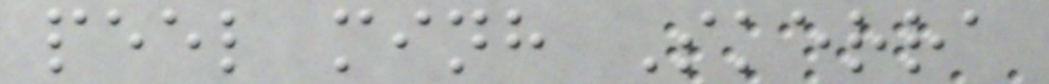peel minh Skerra
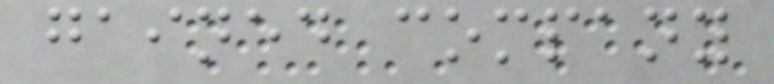gained company
